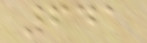641
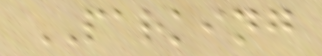PARKING
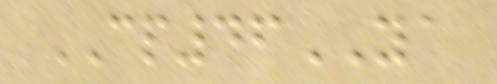CP46YA
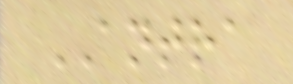ANTRA
